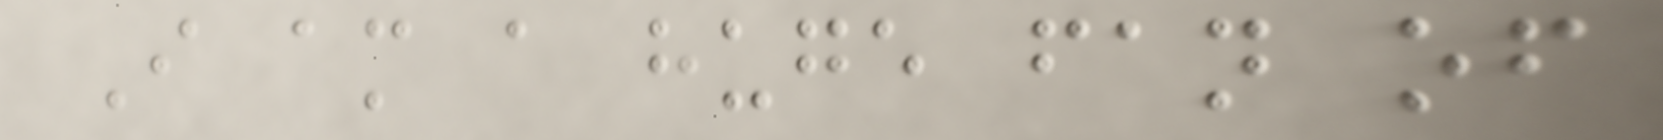I am a huge fan of
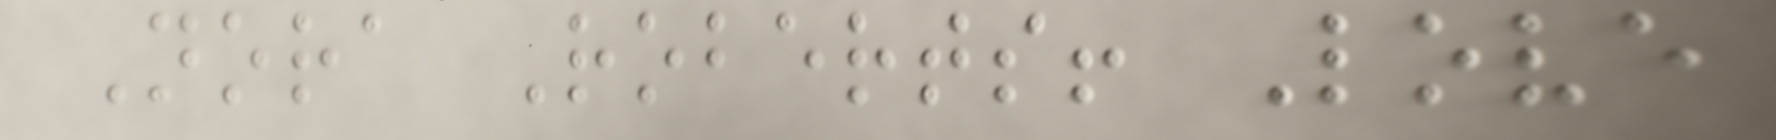Nora Roberts! Love
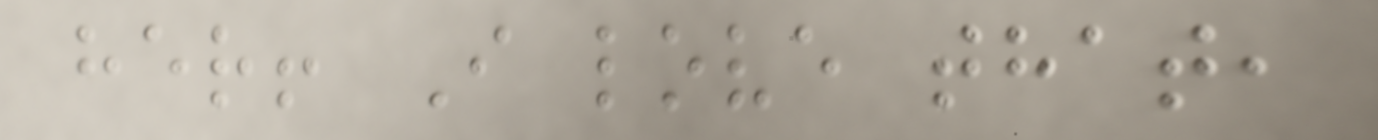her! I love that,
